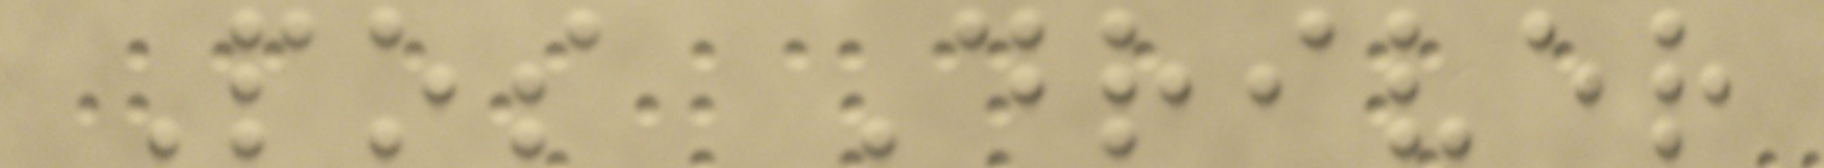Pos Driver
